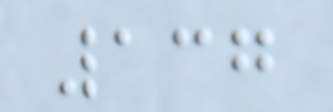137
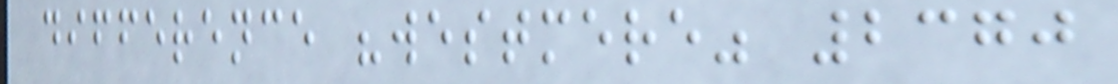difference "westmere" 2370
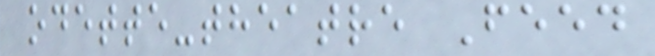odette-theatre Feed
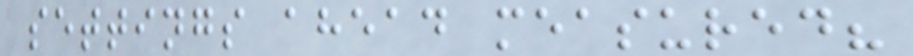settings ahead measured?
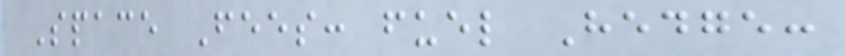Space Fees: fuel Hedge:
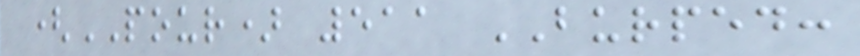(POUR) 511 BURPED:
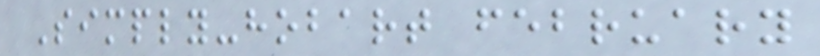Simply-hobart february
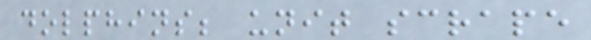dolphins; unit scrape
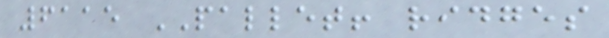6115 PALLET! ridges
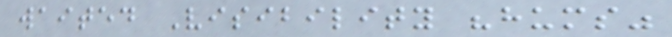waited Visibility "hums"
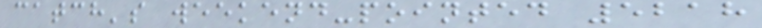catch's weekend-pointed 5218
